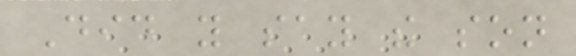Did you say the son
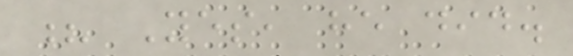? Yes, he did.
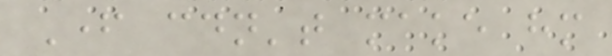Father couldn't make him
